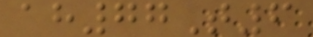ah77T6
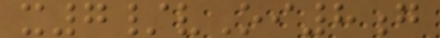x7/vOi8g
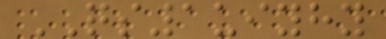QS1uiyhy
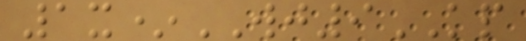1x*WJ9KP
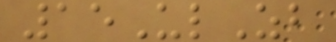15UlZb
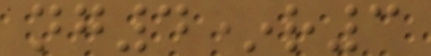ng4*r3
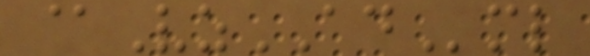@VzADml
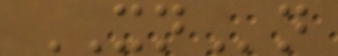XNn
